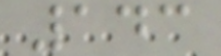143
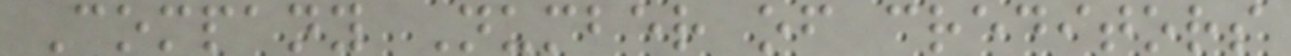Company Number of creditors
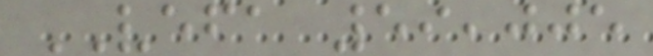VEFA 59,005
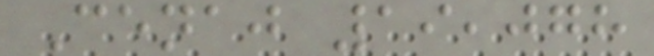Cenaj 19,078
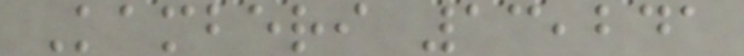Kamberi 13,241
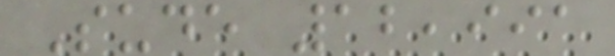Sude 12,991
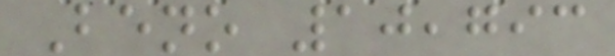Beno 10,793
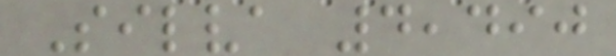Silva 4,490
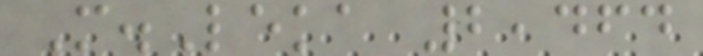M.Leka 2,464
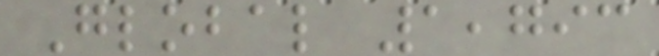Global 1,793
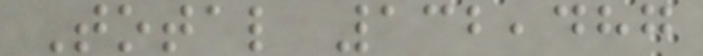Total 132,487
